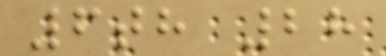6th 28
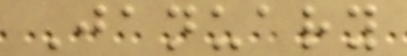January
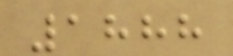1888
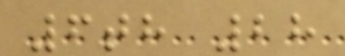6th 28
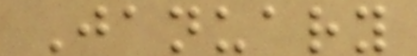January
